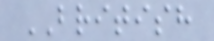BRITISH
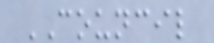COUNCIL
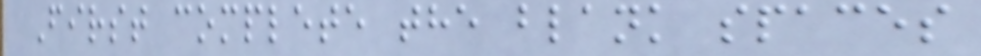First complete the blank spaces
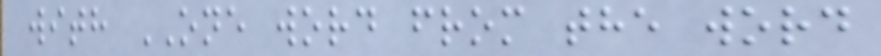with ONE word from the word
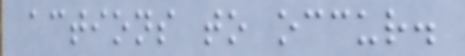actions to occur.
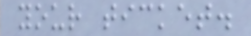your ticket.
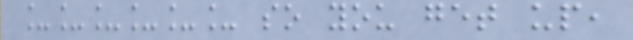______ so you get up,
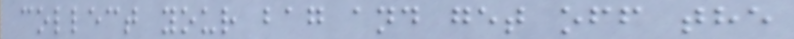collect your bag and get off the
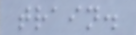train.
